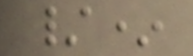/*
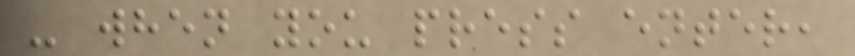- when you press enter,
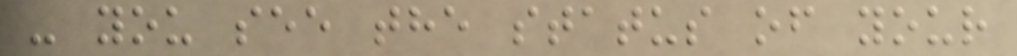- you see the status of your
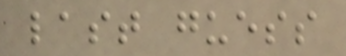last guess
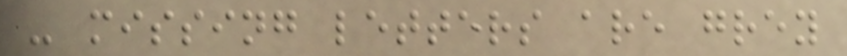- missing letters are grey
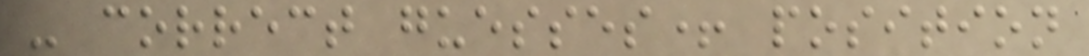- correct guesses+ position
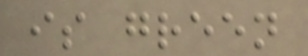is green
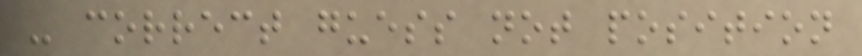- correct guess not position
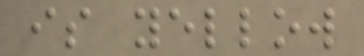is yellow
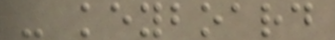- keyboard
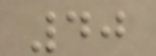40
